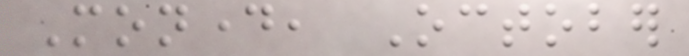Monday, October
